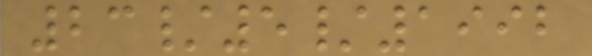23/5/1992
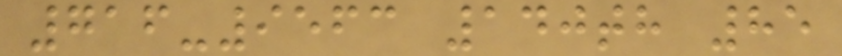716-9563 140th 85
